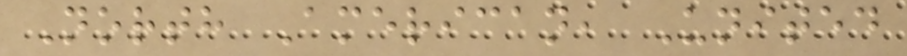North American, United
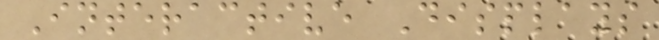Interactive Displays
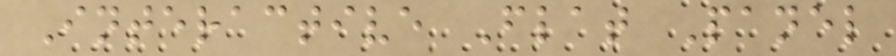Interactive Flat Panel
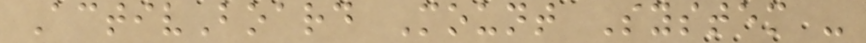ActivBoard Mount System -
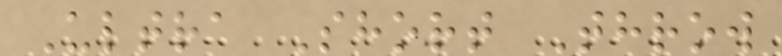Ultra Short Throw
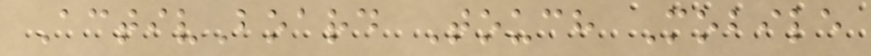ActivBoard Touch Mobile
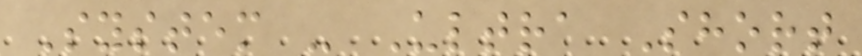System - Ultra Short
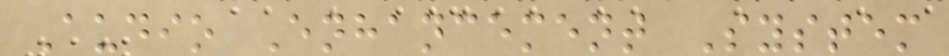Audio Enhancement System
